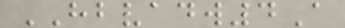HBVADW4A
